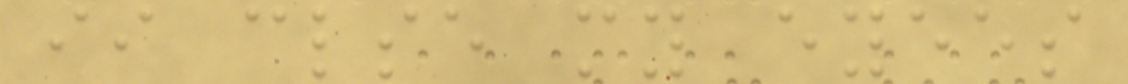ii clse my eyees
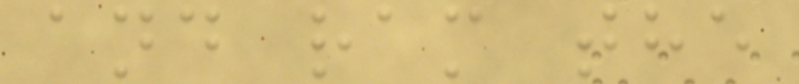and ram the
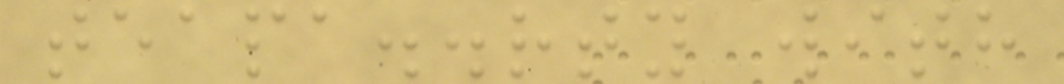teapa..rty with
